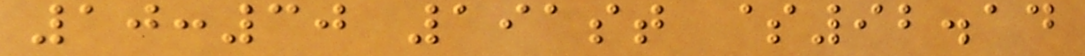10:30 191st $92.14
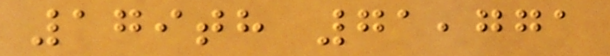179th 71,771
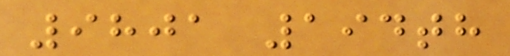9801 194th
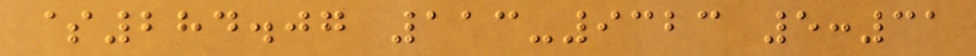$284.07 113-9323 5:31
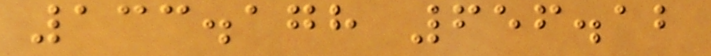133.178 656.12
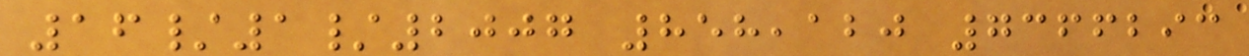16/1/2007 858,120 7366293
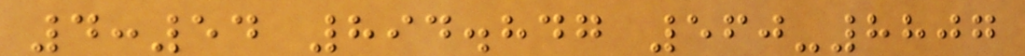4:54 894.847 560-8807
